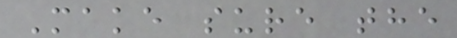Make sure the
